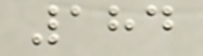184
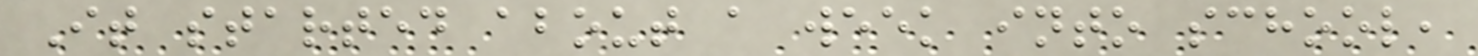It started about a week into school,
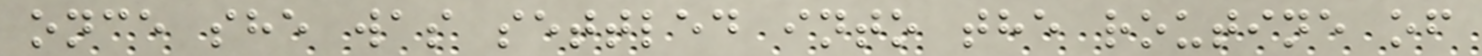once she was settled into the routine of
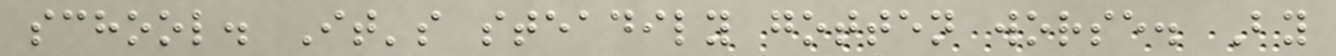school. It's steadily gotten worse. By
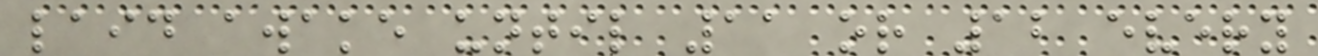laid awake until 11 or 12 every
